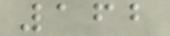162
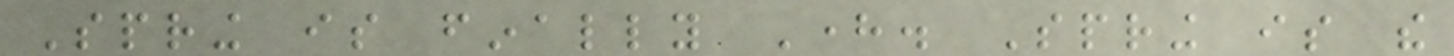Spring is finally Here. Spring is the
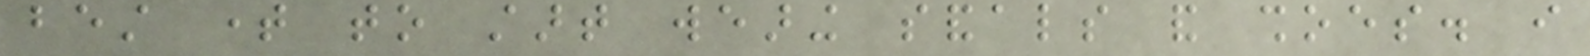best time to start wearing sandals and shoes. i
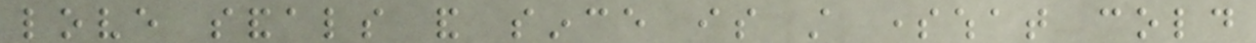love sandals and since is still somewhat cold
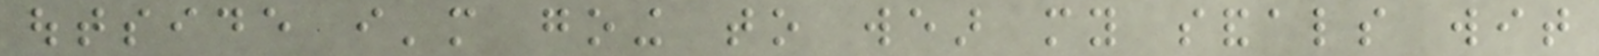outside i'm going to wear my sandals wit
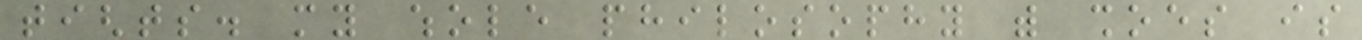tights. my whole philosophy with shoes is
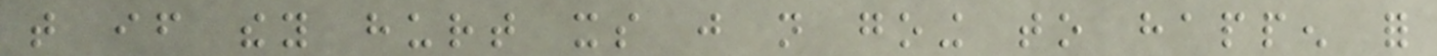that if they hurt its just not going to happen for
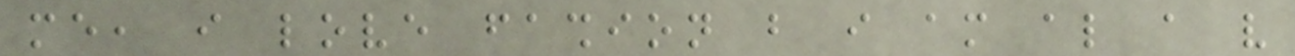me, i love fashion but i am also a very
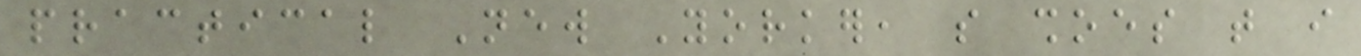practical New Yorker, so shoes that i
